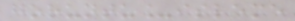goruntu_isleme
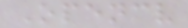Opencv
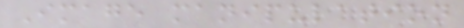Image manipulation
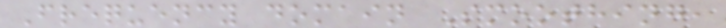Frequency domain Smoothing,
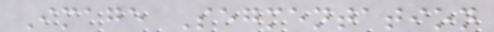Image Segmentation
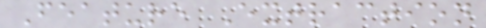Feature Extraction
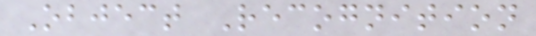Object Recognition
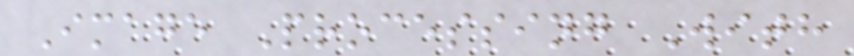Image Processing With
